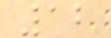12
